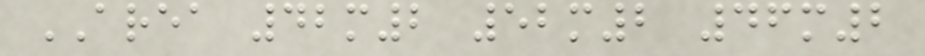AREA 42m2 52m2 46m2
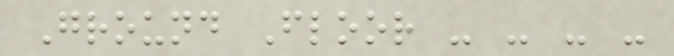Ground Floor - - - -
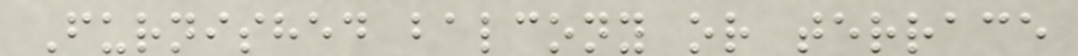Furnished balcony or terrace
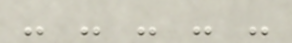- - - - -
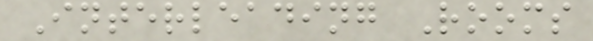Interleading Rooms
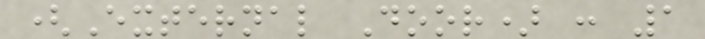(External Door) : 1
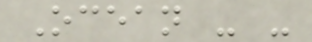Ocean - -
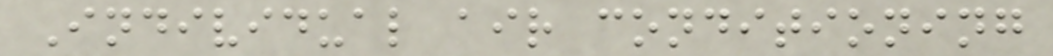Individual air conditioning
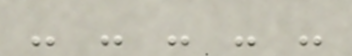- - - - -
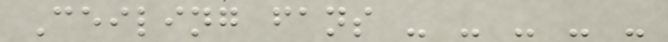Ceiling fans - - - - -
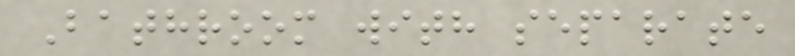Bathroom with separate
